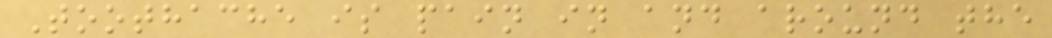Toothache is pain in and around the
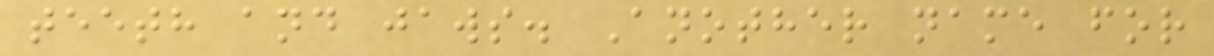teeth and jaws. Another name for
